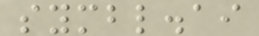symbl.ai
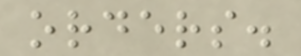orders.
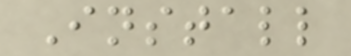Install
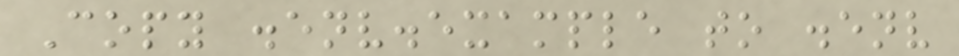Copy .env.example to .env
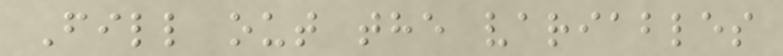Fill out the variables
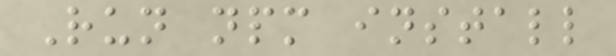Run npm install
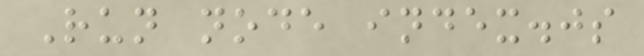Run node index.js
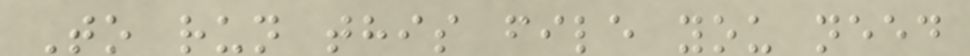To run this file you need
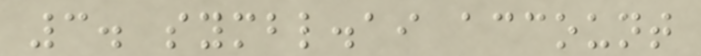3. symbl.ai account
